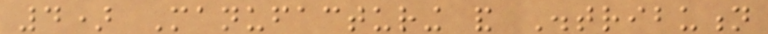4) Manufacturing and Distribution
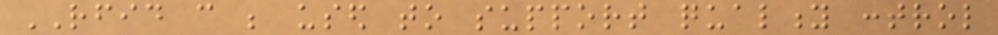RFID can be used to support quality control
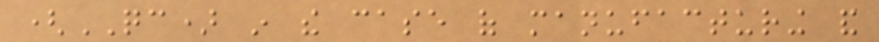(QC) in the case of manufacturing and
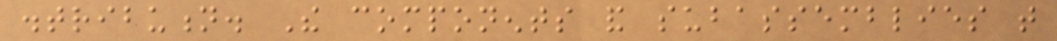distribution. The components and subassemblies that
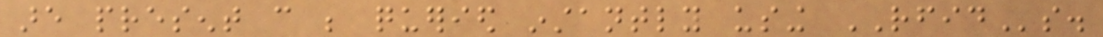are present can be queried instantly using RFIDs.
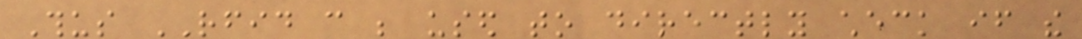Thus RFID can be used to directly check if the
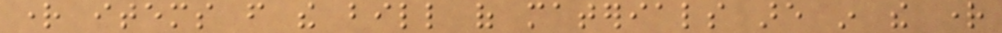right items from the bill of materials are in the right
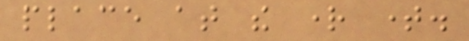place at the right time.
